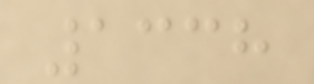1338
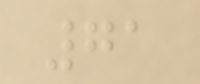71
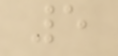5
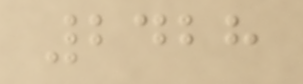2428
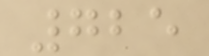725
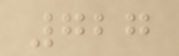727
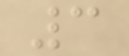3
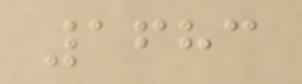1683
